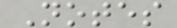Notes
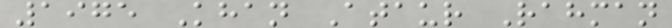1975 Khan Ataur Rahman
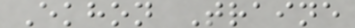Ekhon Traine
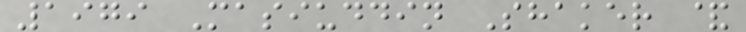1979 Masiuddin Shaker &
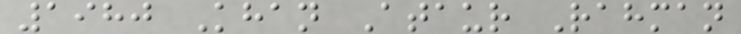1980 Khan Ataur Rahman
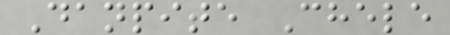Danpite Chele
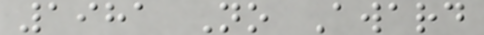1981 No Award
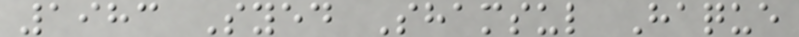1983 Syed Shamsul Haque
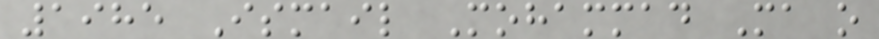1985 Ismail Mohammad Ma o
